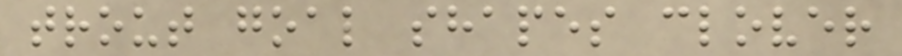trout goal shapes clover
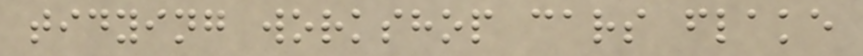tidying workshop cars flake
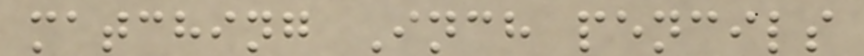matching Inch pencils
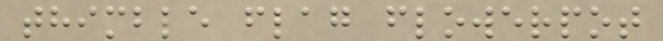thimble flag flowerpot
